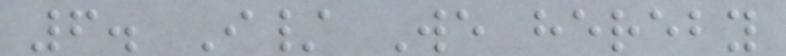6. I/ We hereby
